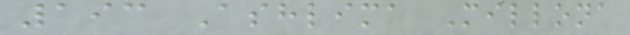193 Ashlima Millona
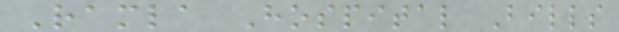Ramla Hospital Bills
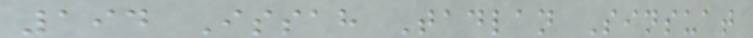194 Issah Tadlan Sinsuat
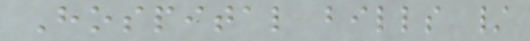Hospital bills /
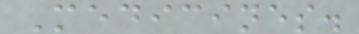Medicines.
